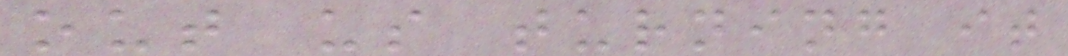out us turning it
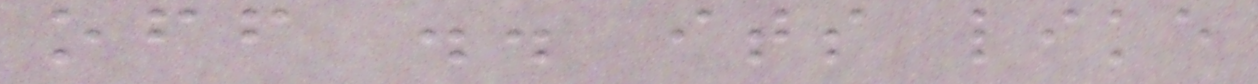off .. its like
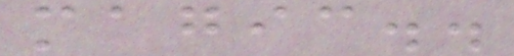magic..
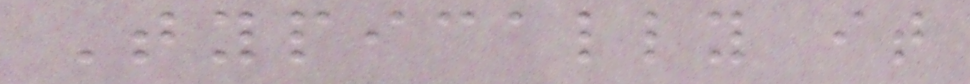Typically it
